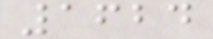1624
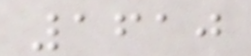1610
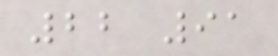22 91
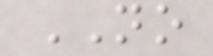NO
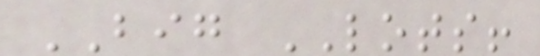BIG LOTS!
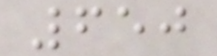650
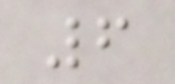6
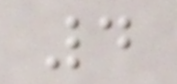4
